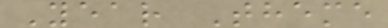Year Theme
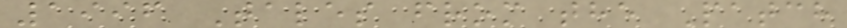1996 Tales from the Patch
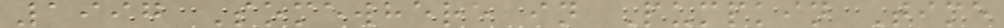1997 Somewhere in Pumpkin Time
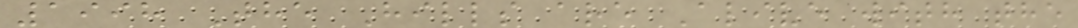1998 The Hills are Alive with the
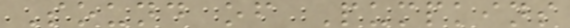Sound of Pumpkins
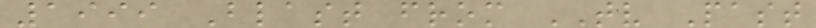1999 Blast from TV Past
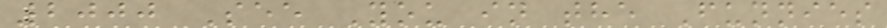2000 See You in the Funnies
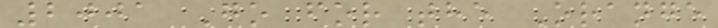2001 Go for the Orange
